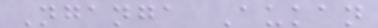Nganga Aukan
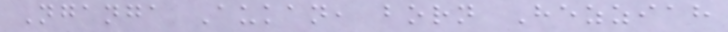Nganga Aukan, born Hezziah
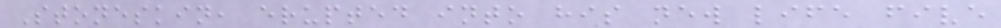Stoneskin, erupted into his new life five
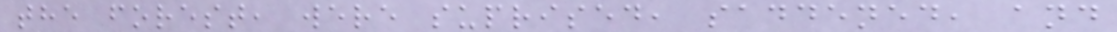the forest, were suprised, saddened, and
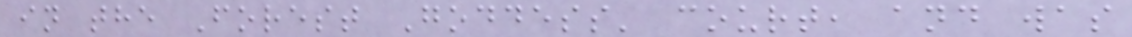in the Forest Goddess' court, and was
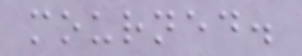mourned.
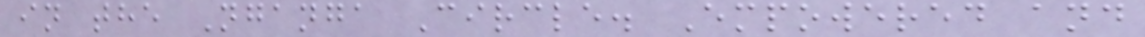in the Nganga Circle. Empowered and
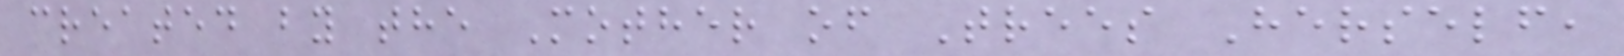created by the Mother of Trees Herself,
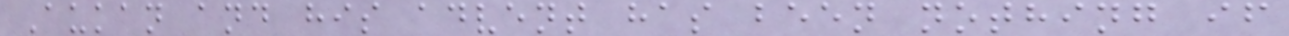Aukan and his advent has been nothing if
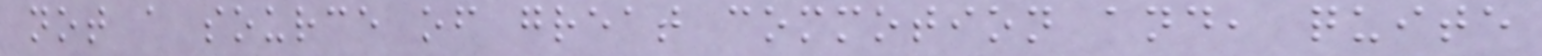not a source of great commotion and, quite
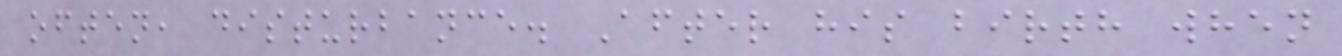often, disturbance. After his birth when
